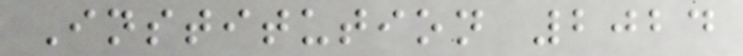Institution 2024
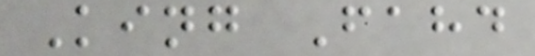King Fahd
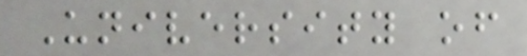University of
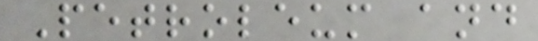Petroleum and
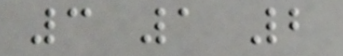3 1 2
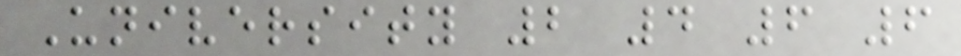University 2 4 6 6
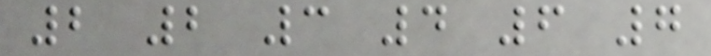2 2 3 4 6 7
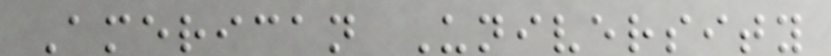American University
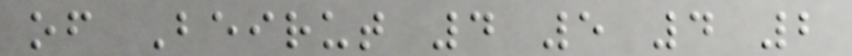of Beirut 4 5 4 2
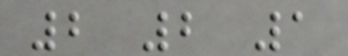2 2 1
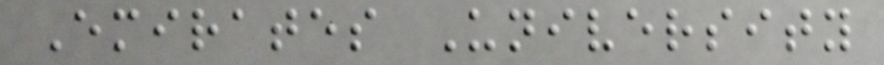Emirates University
